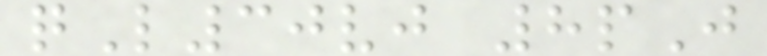qL30vj 8pJ
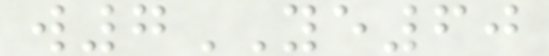w7YE60
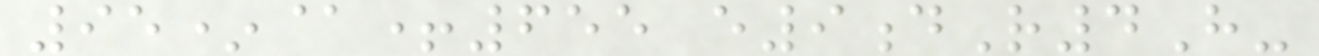95*@+655 e9dR4H-
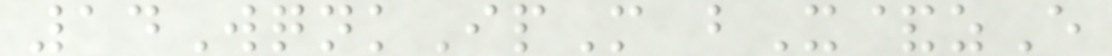14WqnkIpM bX&zE
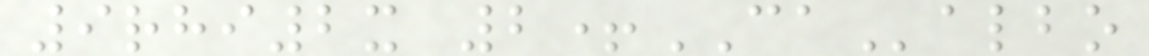9rhi2x 2+CAalbo
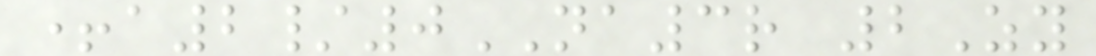+a2/0NA3r 2Zy
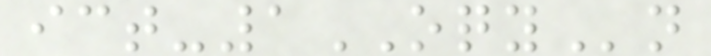ict-1OQYn
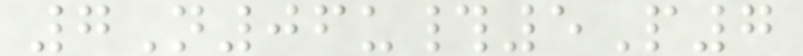7N06u#5P7
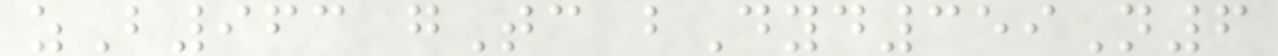zB963 gTc bDyd359N6
